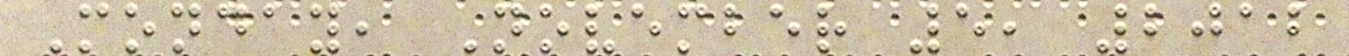Monday, November 5, 2012
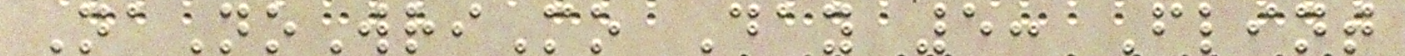NaNoWriMo Day 5: Flint
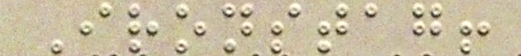Ironstag!
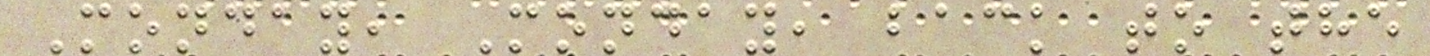Monday, Monday, back to the
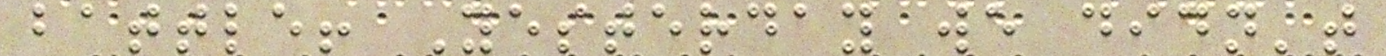battle! Yesterday we didn't
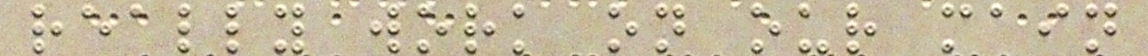really work on our main
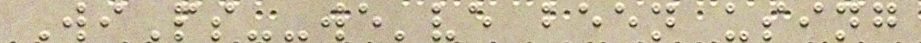WiPs--we've been using
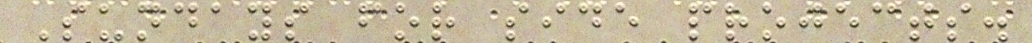Sundays for side projects.
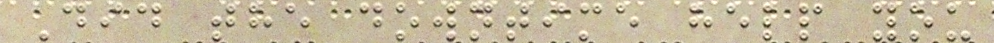Did the downtime help you
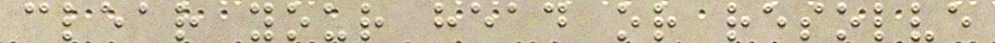clear your head or resolve
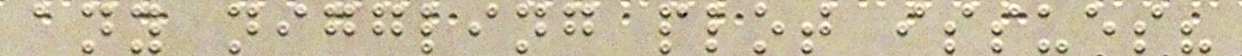any niggling plot issues?
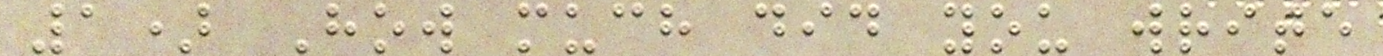1) How much did you write
